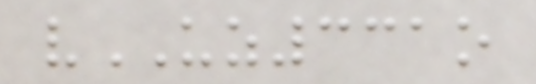vUZ331o
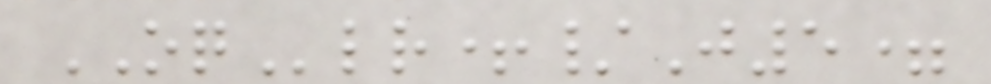OQlr+/J5=
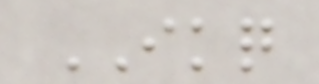IKQ
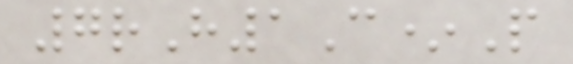7rH1C*P
